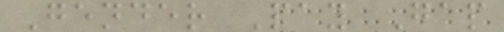Gender Pay Gap
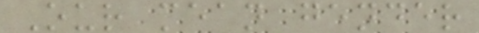Our mean gender
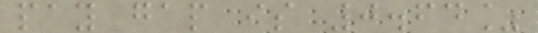pay gap is 0.64%
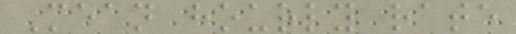Mean hourly rate
